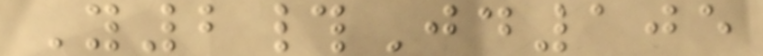Y2#Jd105
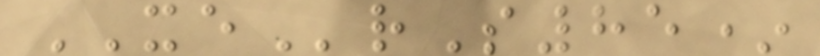XErS85*
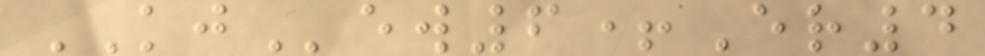KJew6+Er4
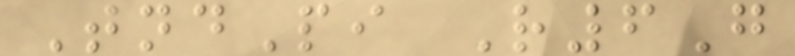TndPi R6G
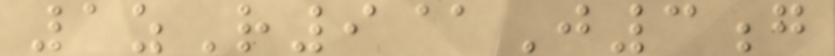1zR9@J3g
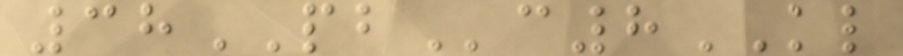38PBc8KL
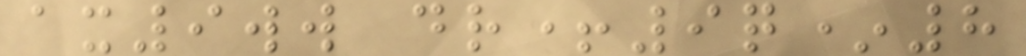ax9ww dr+9q*8
